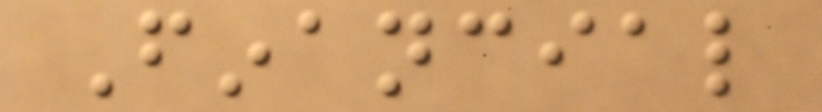Financial
